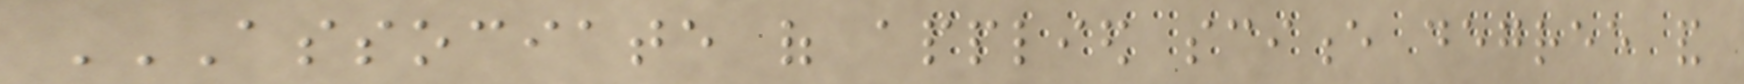ASSOCIATE OF APPLIED SCIENCE DEGREE AND
